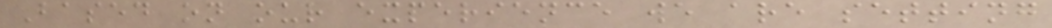Based on our experience we are setting
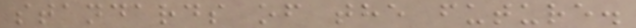standards of the future.
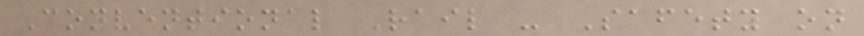Conventional Rail - Safety on
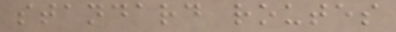standard routes
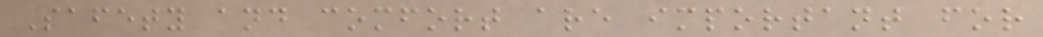Safety and comfort are important for
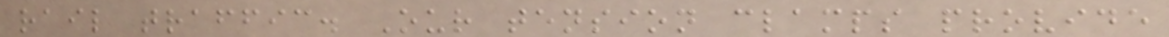rail traffic. Our tension clamps provide
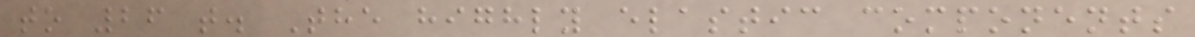to 26 t. The highly elastic components
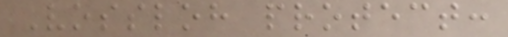Vossloh protect:
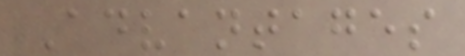Advantages
